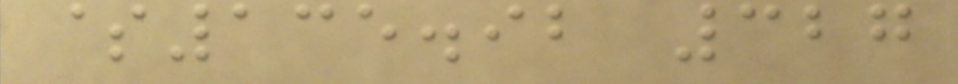$135.92 327
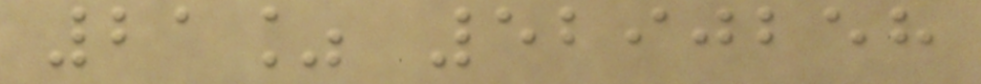21% 5290258
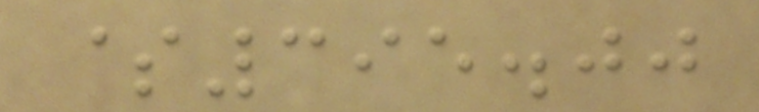$395.00
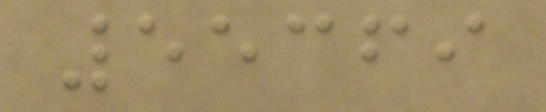55369
